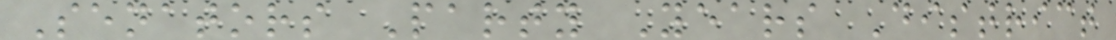Senators Party Years District
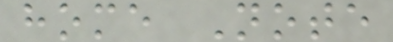home Note
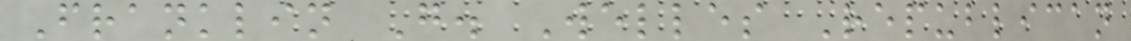Franklin G. Welles Republican
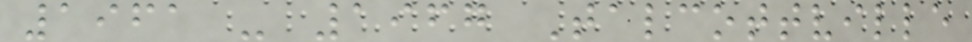1961 - 1967 Talcottville
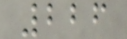226
